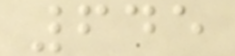645
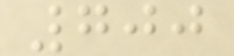700
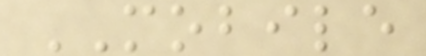MOBILE
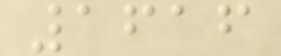1616
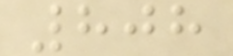808
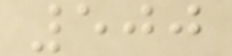500
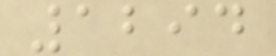1294
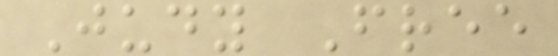Judy Free
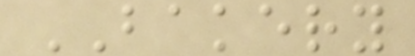BAKERY
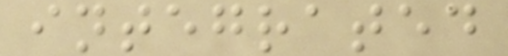integrated
